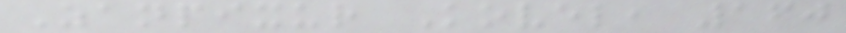Zanpixur Kovel, 160
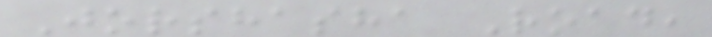Jorshasha Road,
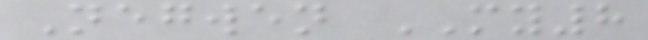Negwen MY8
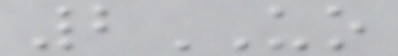2UO
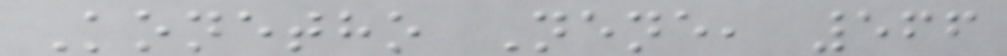Konetho Nene, 566
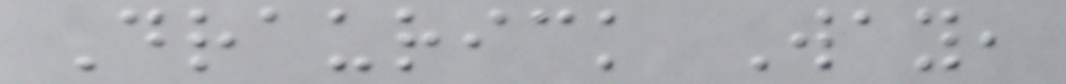Draurick Way,
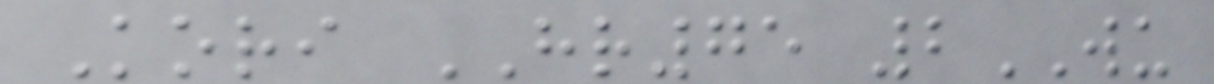Kori HR75 2WU
